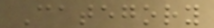Category
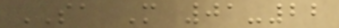SA M 01-22
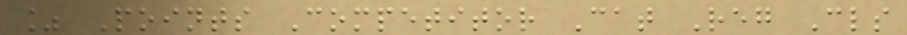% Points Competitor Cat Reg Cls
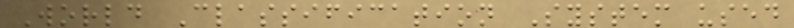World Classification System used
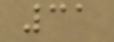31
